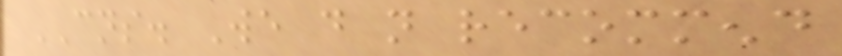CNS. We do not recommend
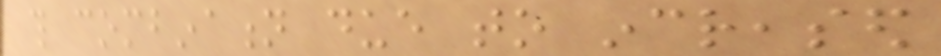this combination due to increased
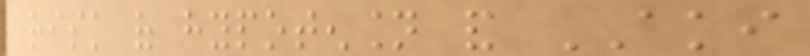risk of hypotension and AKI
